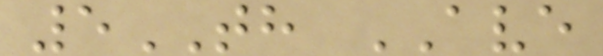5TH AVE
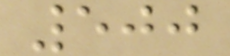500
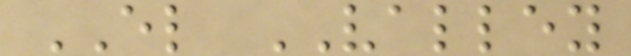EL VALLEY
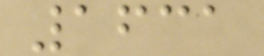1631
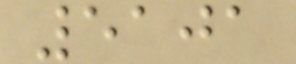5101
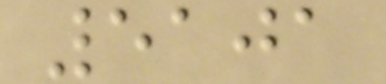5101
